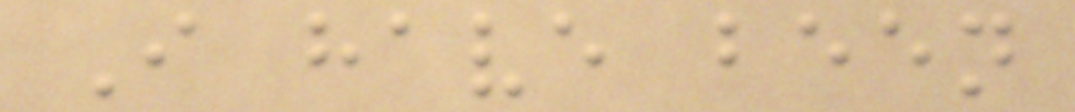I have been
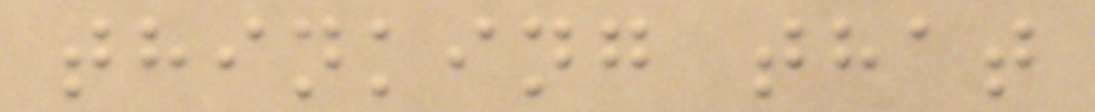thinking that
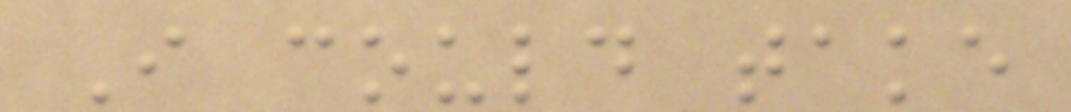I could take
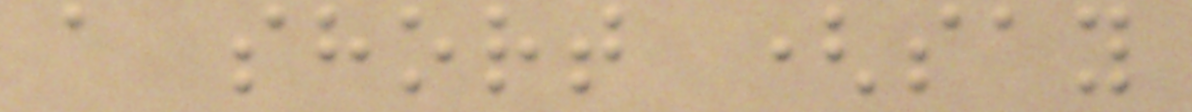a short (say
